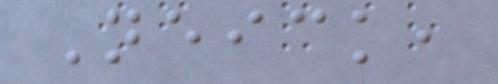Neick,
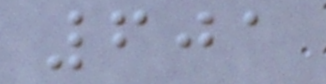601
